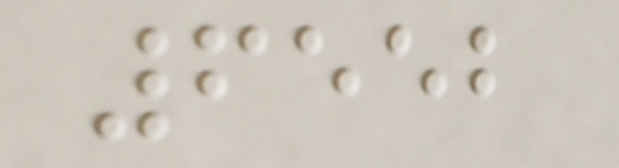6552
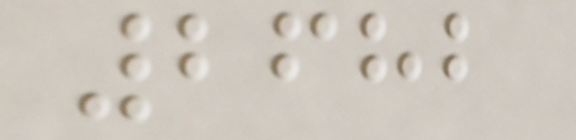2682
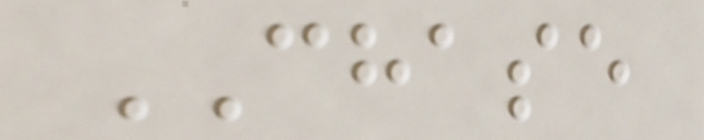CHASE
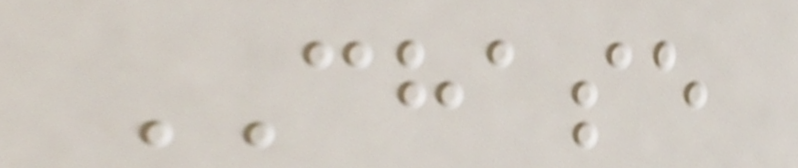CHASE
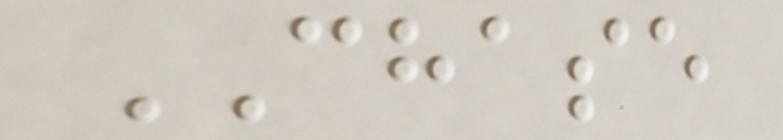CHASE
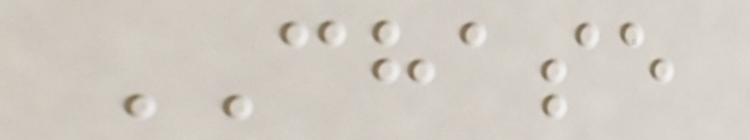CHASE
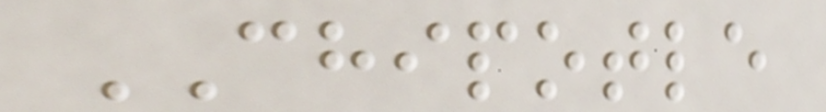CHIPOTLE
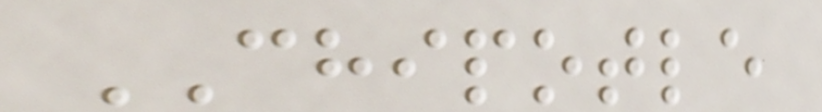CHIPOTLE
